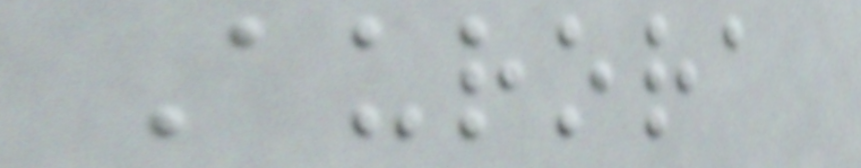Aurora
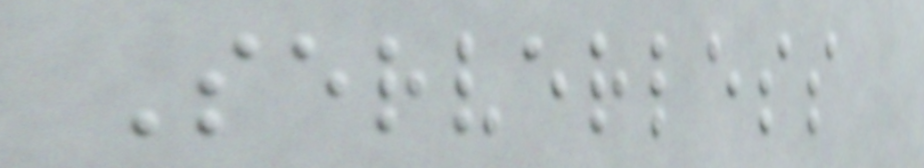Serverless
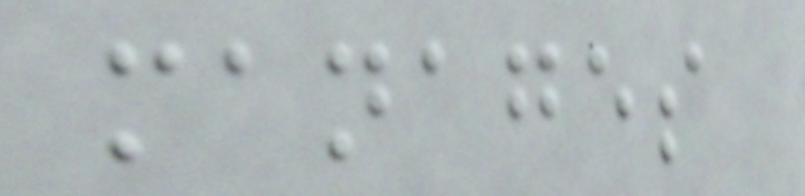manages
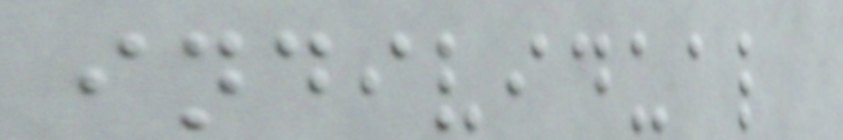individual
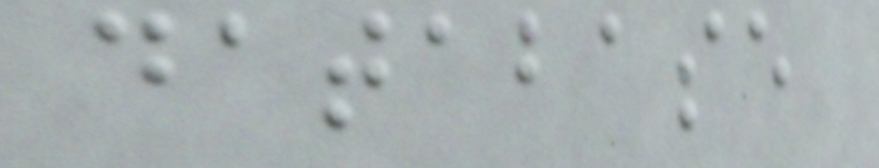database
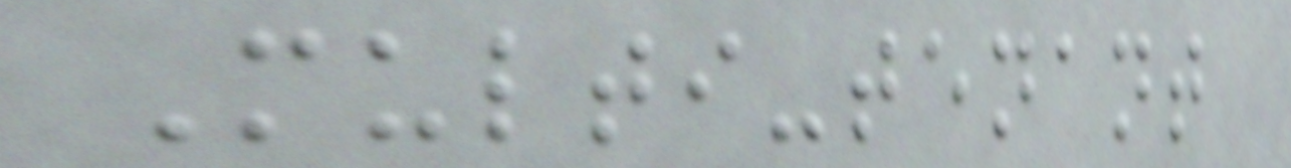Multi-tenant
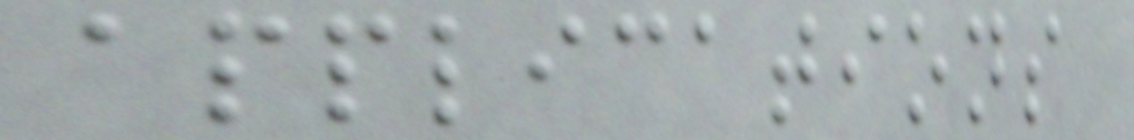applications
